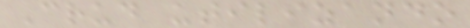Crud utilizando
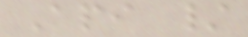Api /
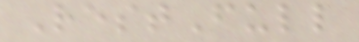RestFull
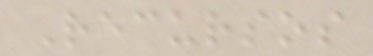Recursos
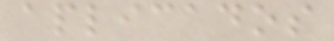aplicados
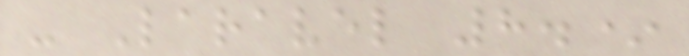- Laravel 8.*
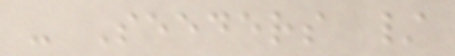- Seeders /
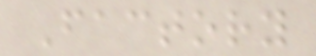Factory
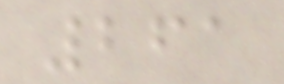261
